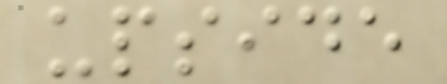upside
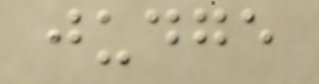judge
